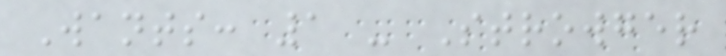Wants: 1 - Strowger
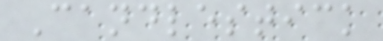Candlestick
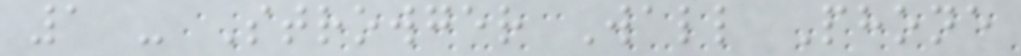1 - Strowger Wall Phone
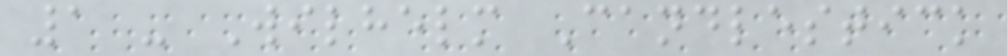1 - Wilhelm Candlestick
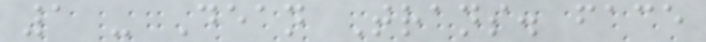1 - Dean Trans. face
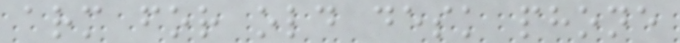arm for old desk phone
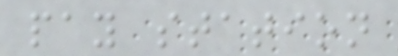pay station
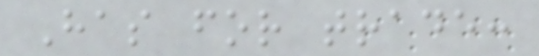Has for trade:
